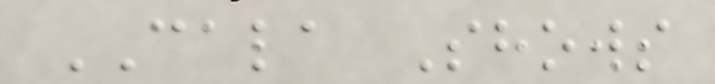CALA Shows
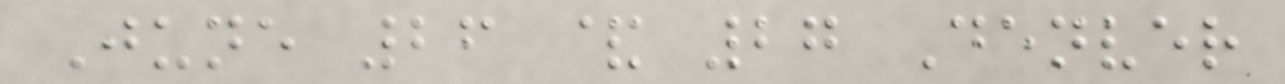June 26 & 27 Denver
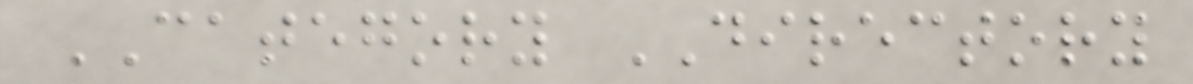CATEGORY DIRECTORY
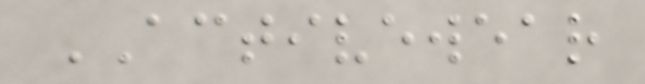ACTIVEWEAR
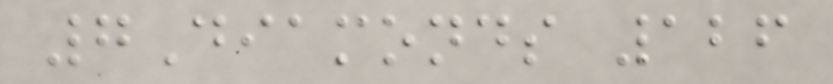7Diamonds 126
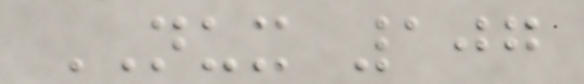NUX 107
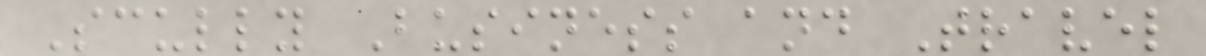Scully Business and Travel
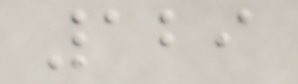129
